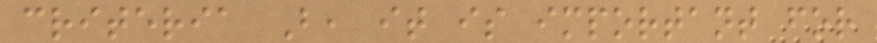criteria B, it is important for
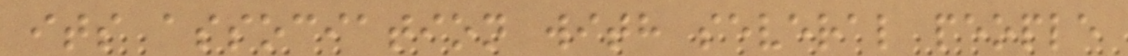its association with several people
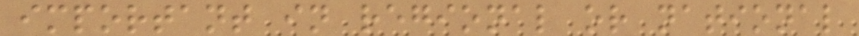important in regional or national
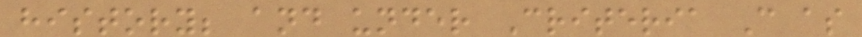history; and under Criteria C as
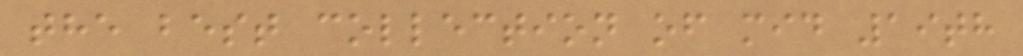the best collection of mid 19th
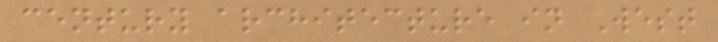century architecture in West
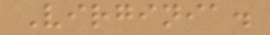Virginia.
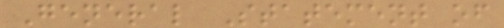General Statement of
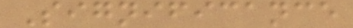Significance
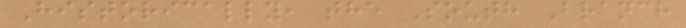Historically, the South Branch
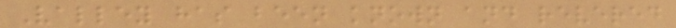Valley has been known and revered
